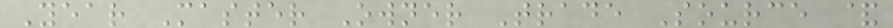Year Master Owner Trade Source &
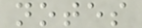notes
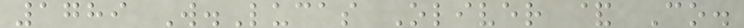1789 W.Lucas Oliver & Co.
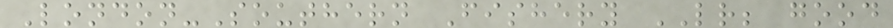London-Southern Fishery LR; good
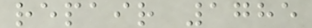repair 1785
